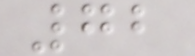72
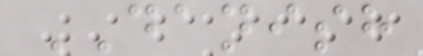DANISH
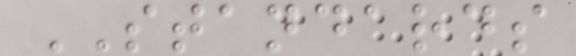STANDARDS
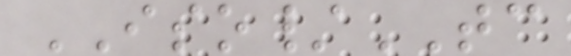ISO/TC
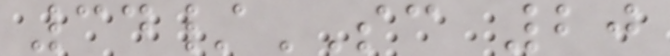34/SC 20
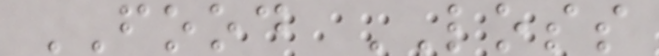FOOD LOSS
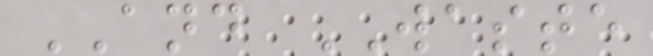AND WASTE
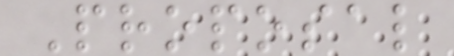Proposal
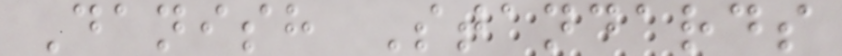Danish Standards
